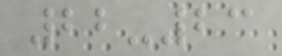22-23
